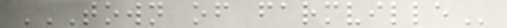TOWN OF FARMVILLE
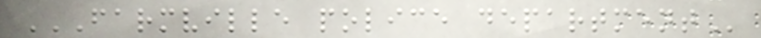FARMVILLE POLICE DEPARTMENT
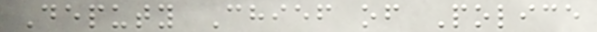Deputy Chief of Police
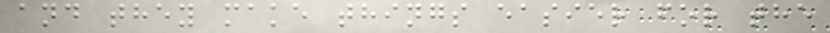and they make things easier for the
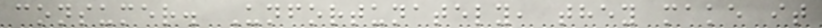consumer. Unfortunately, they make it
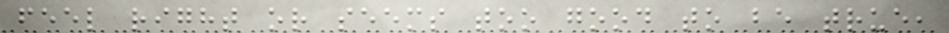feel right or seems too good to be true,
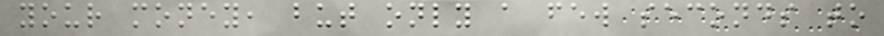your money, but only a few seconds to
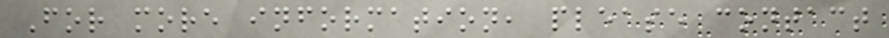For more information, please contact
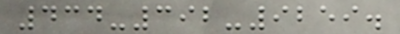434-392-9259.
